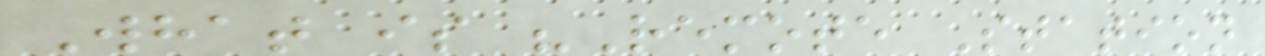What is "Remote Station
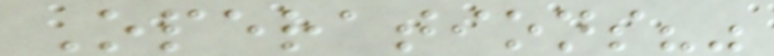Operations?"
